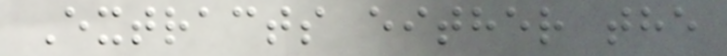Extracts either the
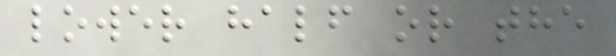lower half or the
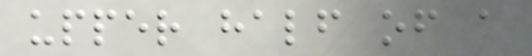upper half of a
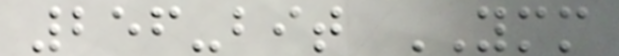256-bit YMM
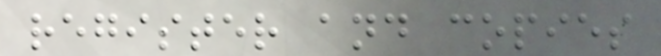register and copies
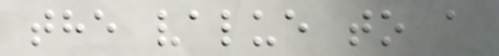the value to a
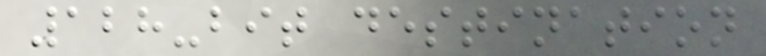128-bit destination
